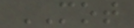MOT
